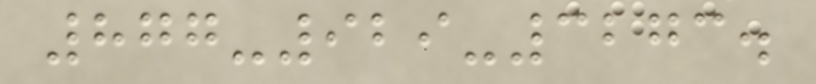877-929-3273.
